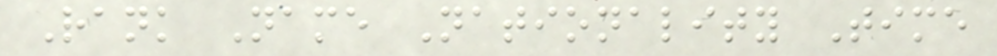Rank Name Nationality Time
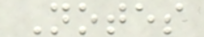Notes
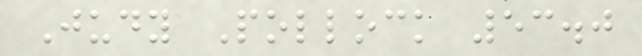Judy Pollock 53.0
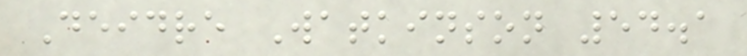Deidre Watkinson 54.1
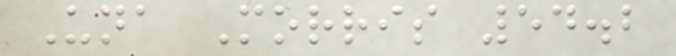Una Morris 54.2
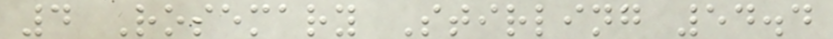4 Rosemary Stirling 54.4
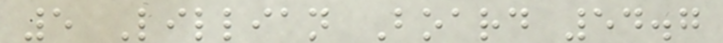5 Lillian Board 54.7
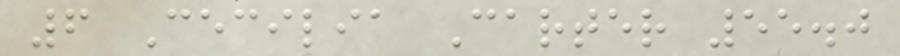6 Cecilia Carter 55.0
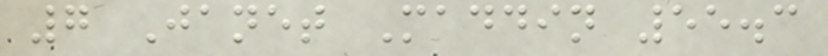7 Janet Maddin 55.3
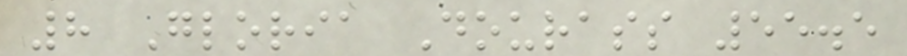8 Gloria Dourass 55.5
